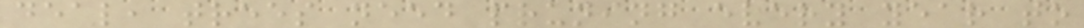deal, trees need pruning every year to
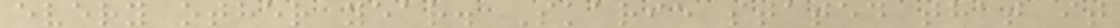every other year. Skarie stated that it
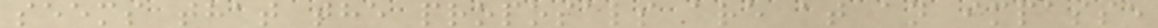seems that the proposals are at an impasse
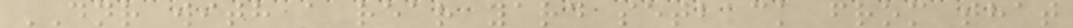DNR with a rear yard setback from that
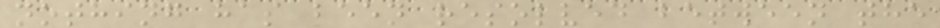nothing has been resolved between the
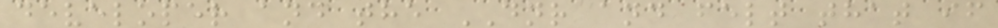developer and the DNR and felt that if
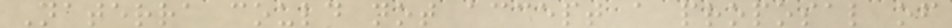Naterra could not accept a proposal of
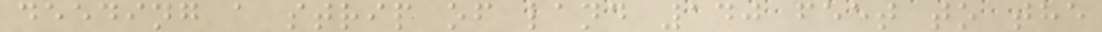deeding a strip of land 140 feet to the
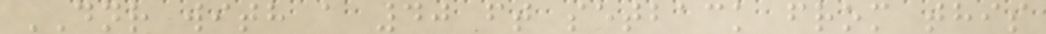DNR with a 40 ft setback from this
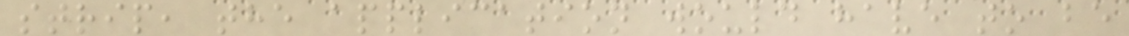strip, the application would have to be
